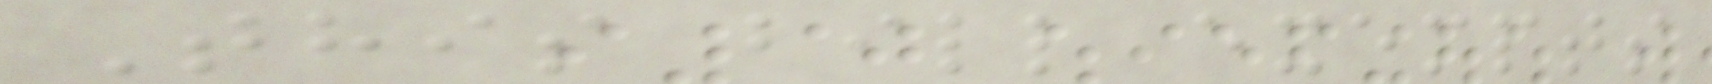This bill exempts
